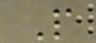P
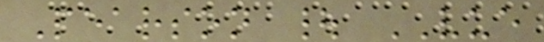Pearson | VUE
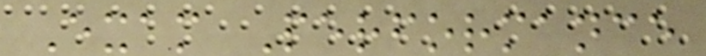Exam Performance
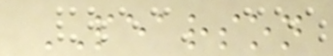PEARSON
